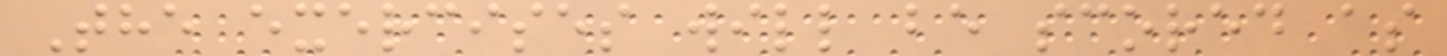The exercises will be scored as
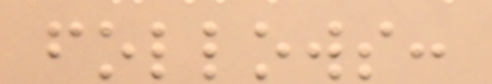follows:
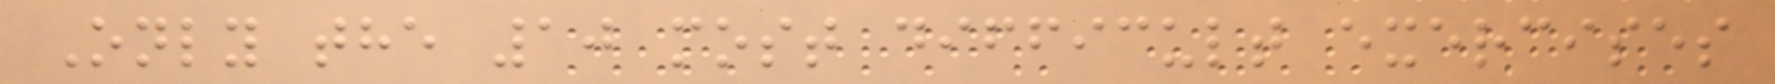Only the 10 most difficult exercises
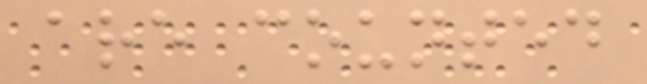are counted
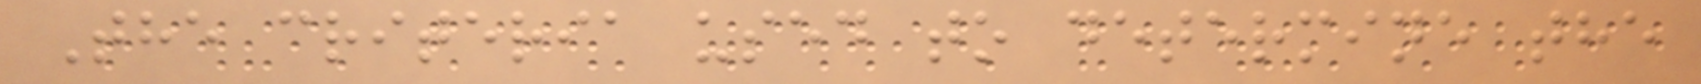The criteria used to determine the
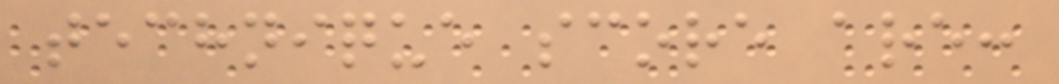technique score are:
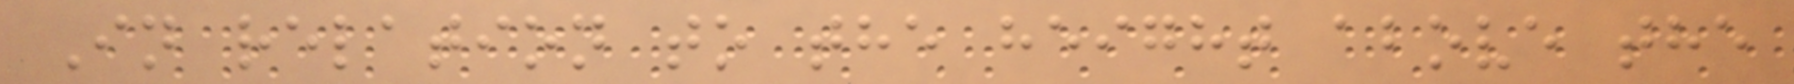In relation to the height above the
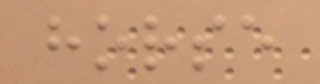horse
